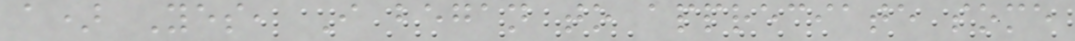a) Yes, I began to appreciate some
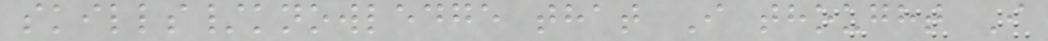skills/knowledge that I thought I
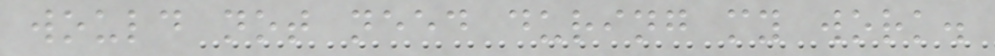would not need during my work.
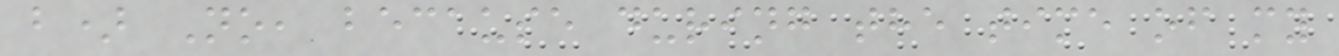b) No, because during the time of my
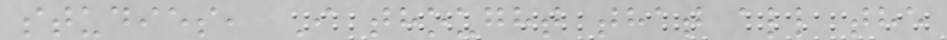studies, I thought that all the
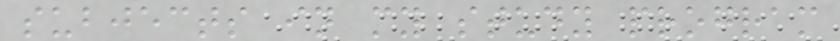subjects in my study program
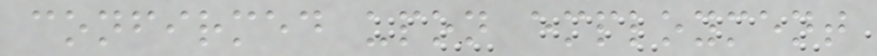confirmed upon employment
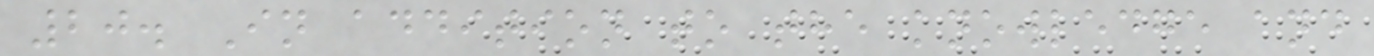20. In addition to the knowledge and
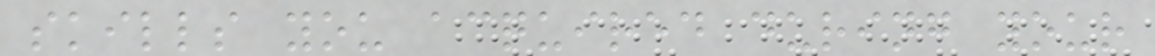skills you acquired during your
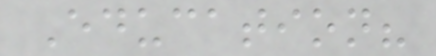Education?
